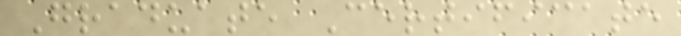Graduate Certificate
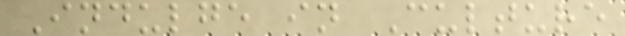Indulge in Culture
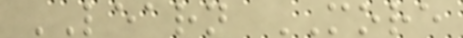LEARN MORE
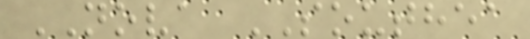NOVA SOUTHEA
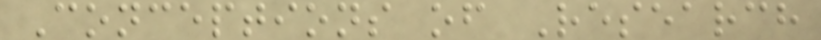Conceptions of Research
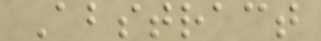Abstract
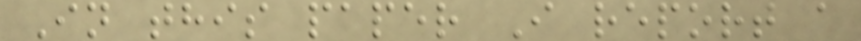In this paper I report a
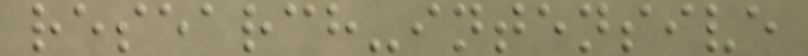research-intensive
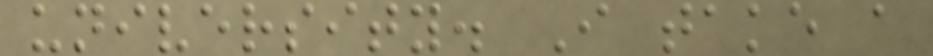university. I take a
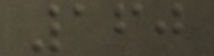160
